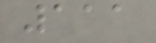111
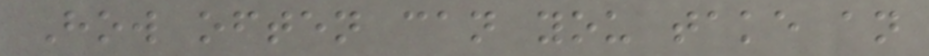How often can you take an
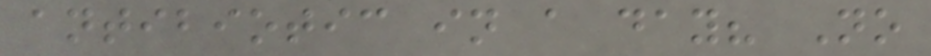antibiotic in a day? No
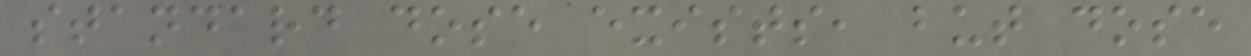standard dose exists, but dose
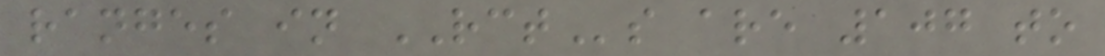ranges in RCTs are 107 to
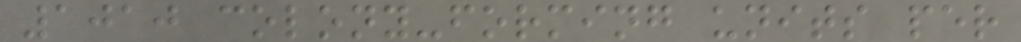1010 colony-forming units per
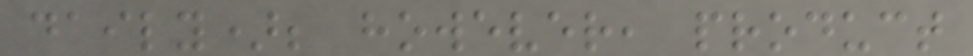daily); however, product
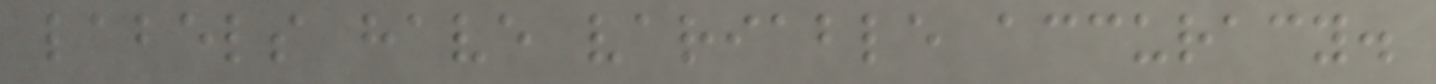labels have variable accuracy.
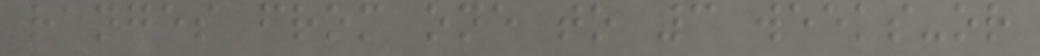ranges from one to 3 weeks-or
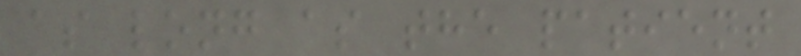as long as the patient
